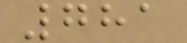781
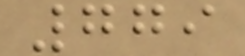779
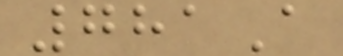781A
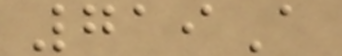719A
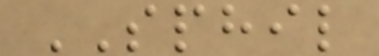SPHIL
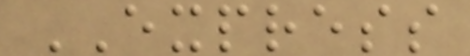EXPRESS
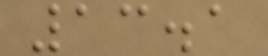13.1
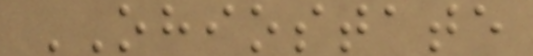OHIOSTATE
